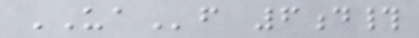UAf 6d#
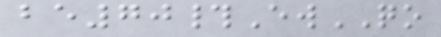be70#EwQO
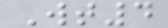Wt4
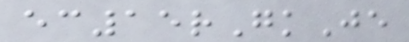ec15rGkJe
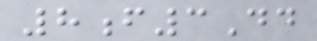8f3Dd
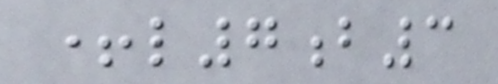+l7b3
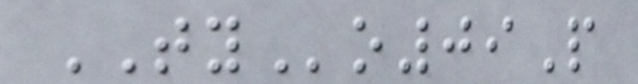TYo09P
